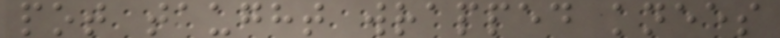pot taught wrapped knees
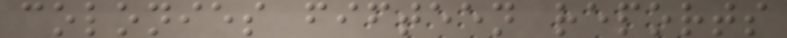colonies fifteen reports
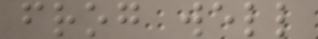frog well
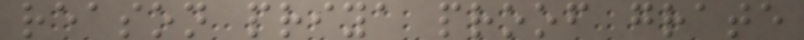reason priya proof grate
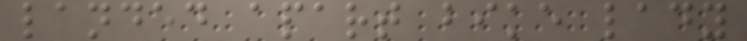landed apart bike lady
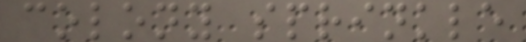colony sprinkle
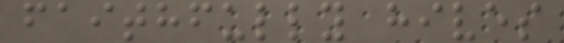faithfully hives
